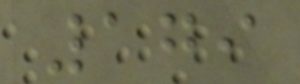179
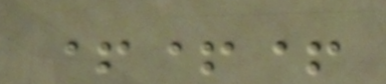+++
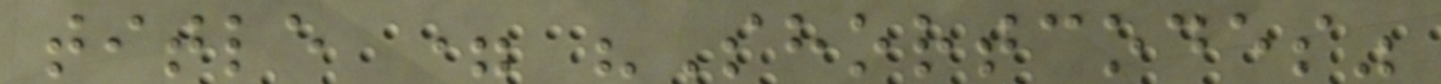title = "Shortcodes"
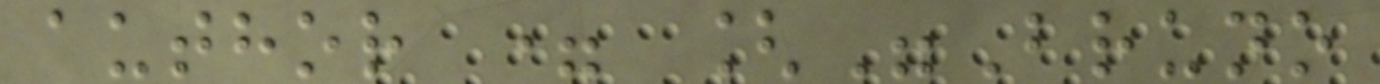author = ["Bruno
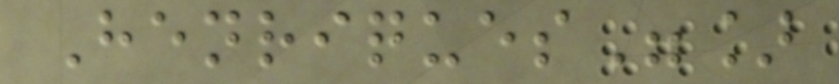Henriques"]
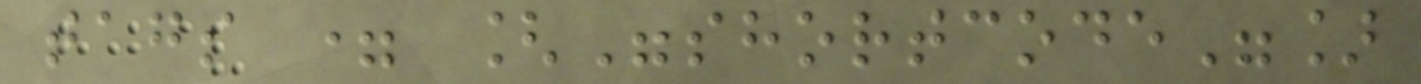tags = ["shortcode"]
